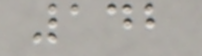142
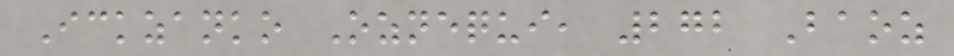Ickzanko Oznequi, 272 Baoz
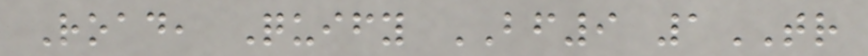Road, Quify BF9 1TR
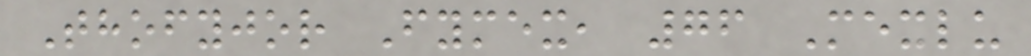Thofyjor Fymex, 76 Mexlu
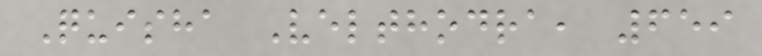Quisha Velthodra, 659
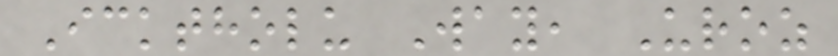Icktholu Way, Uroz
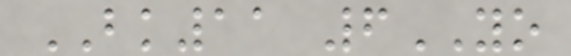BK11 6YO
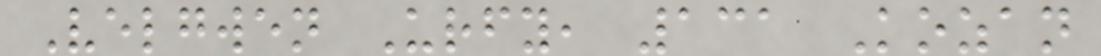Velgwen Urfy, 131 Kozan
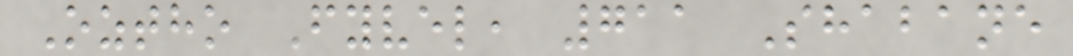Oztho Fyvel, 711 Shabane
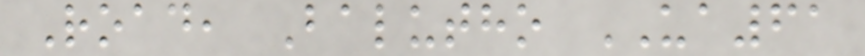Road, Balutho UA61
